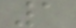1
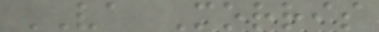VA Morris
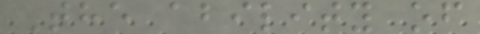The ability of
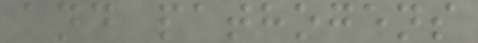and pathogens
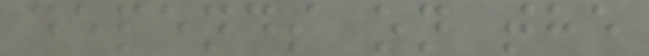depends on the
